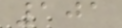101
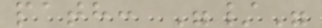path: "/"
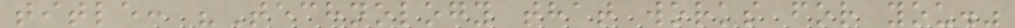title: "Technology that works for you."
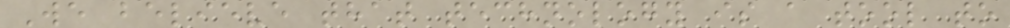We believe that technology is a tool to
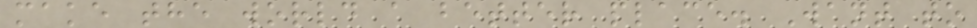make the world a better place. Want to
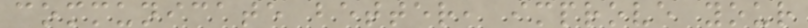communicate better, improve your
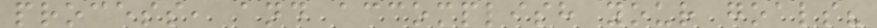process, and accomplish your goals?
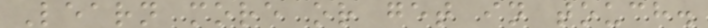Learn more or get in touch.
